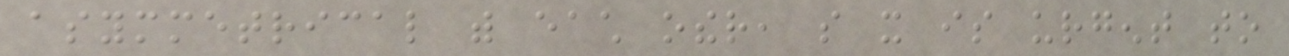asymmetrical with each other, so it is urgent to
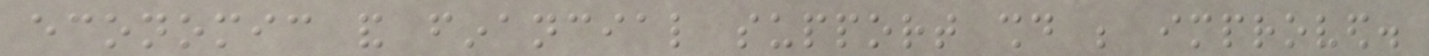economic and financial support should be improved.
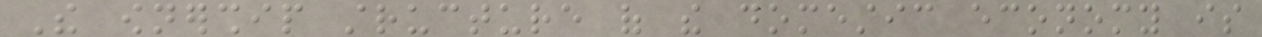The ownership structure of the domestic economy is
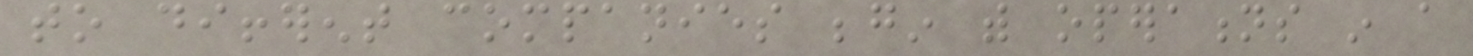to different companies begin with operations in a
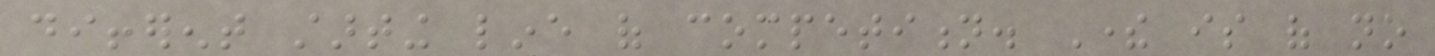different starting line of competition. There is of no
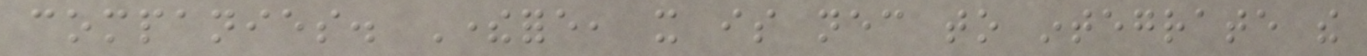companies. Therefore, it is necessary to integrate the
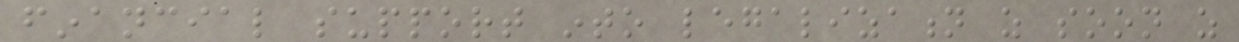financial support into legalization as soon as
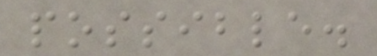possible.
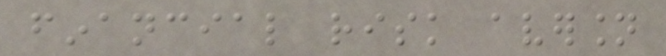financial risk aversion
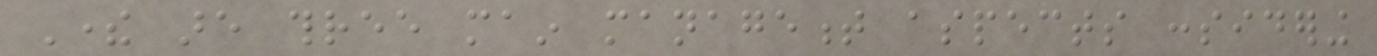There are three main management aspects considering
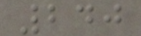240
